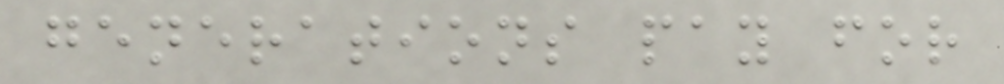generations pay for
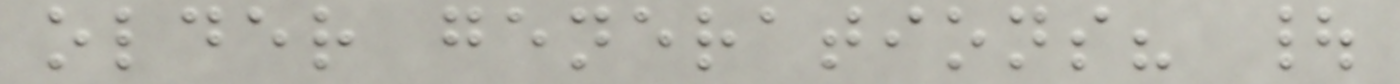older generations? |
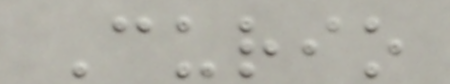Curio
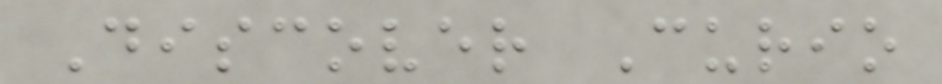Discover Curio
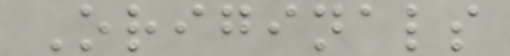Originals
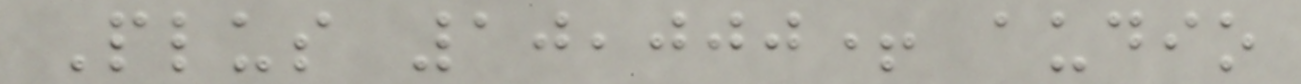Plus 10,000+ audio
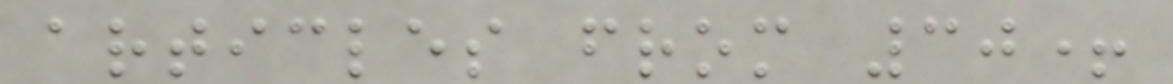articles from 30+
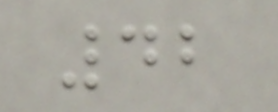42
